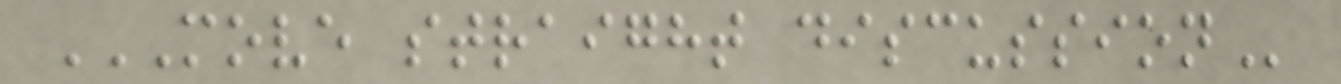MOVE STRAIGHT DISCUSSION
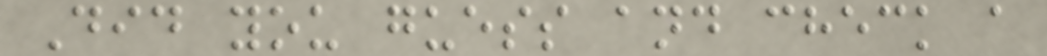Did you guess and check a
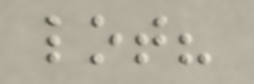lot?
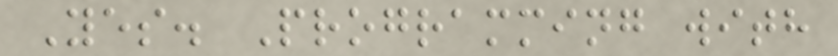Yes. Programming with
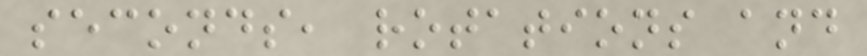seconds, rotations and
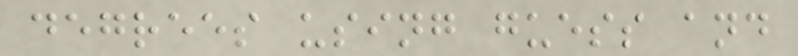degrees using guess and
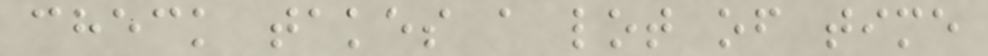check takes a lot of time
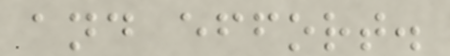and effort.
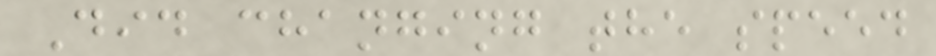Did changing the speed
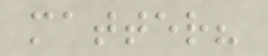matter?
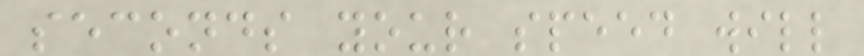seconds your speed will
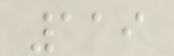119
